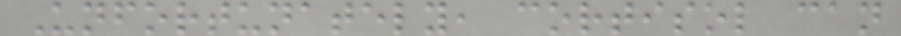Unfortunately, cortisol can
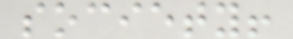society!
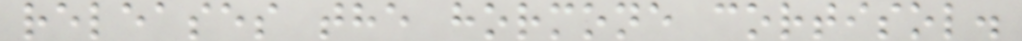releases the hormone cortisol.
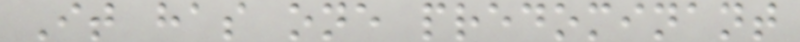It has one predominant
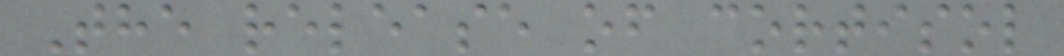The release of cortisol
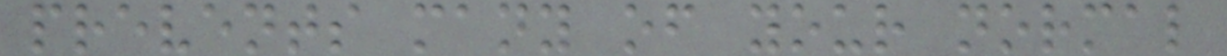prevents many of your normal
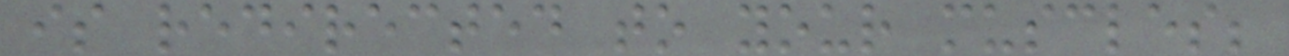is redirected to your muscles;
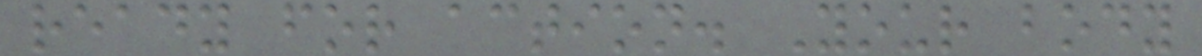ready for action. Your body
